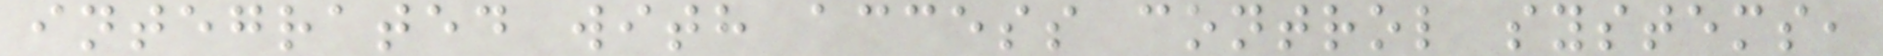integrated with access control systems,
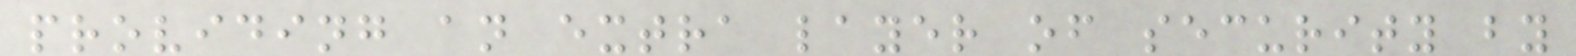providing an extra layer of security by
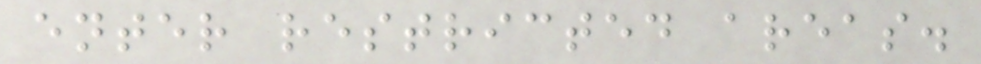enter restricted areas.
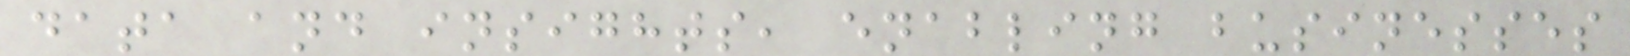data and insights, enabling businesses
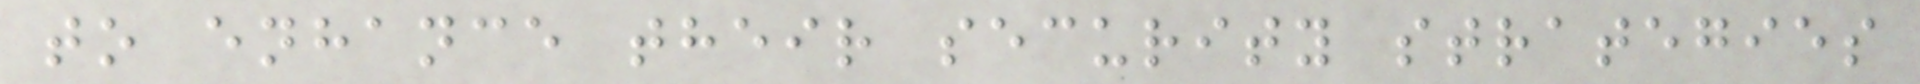to enhance their security strategies
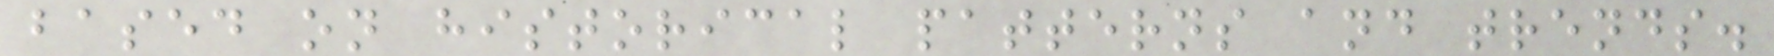based on historical patterns and trends.
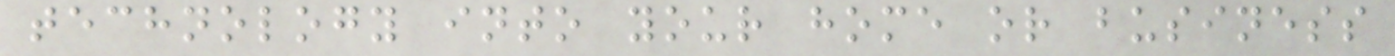technology into your home or business
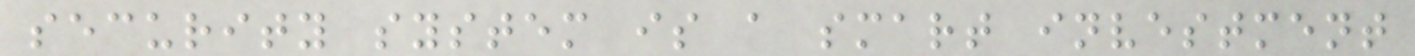security system is a smart investment
